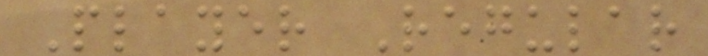Player Regular
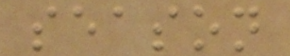season
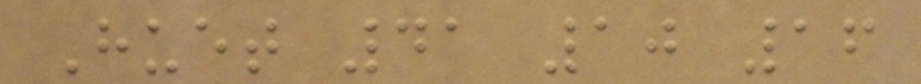Huet 41 10 16
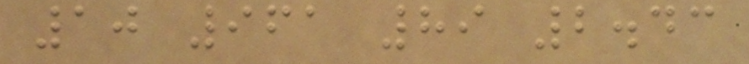10 961 89 2.43
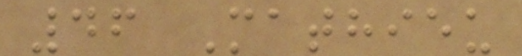46 Mathieu
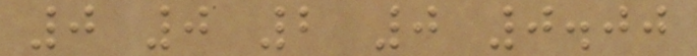0 0 2 0 0.00
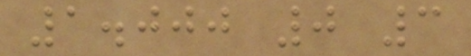1.000 0 3
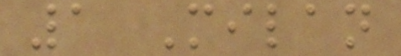1 Milan
